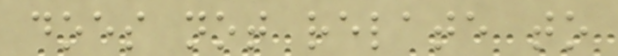does not relate to
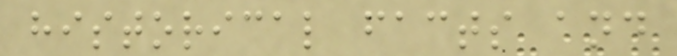historical facts and
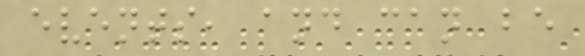events, and can be
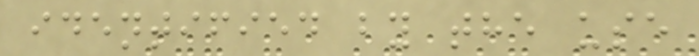identified by the use
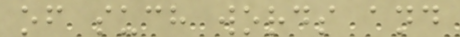of such words and
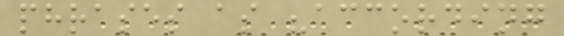phrases as "according
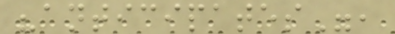"anticipates",
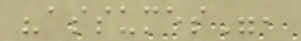"assumes",
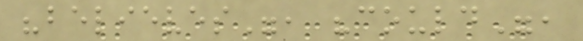"believes", "could",
